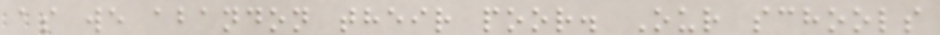as we abandon their poor. Our schools
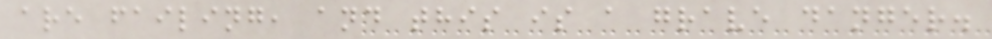are failing, and this is a grave danger.
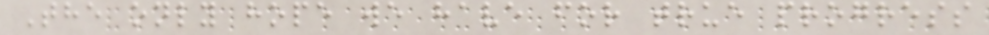The only hope we have for true progress
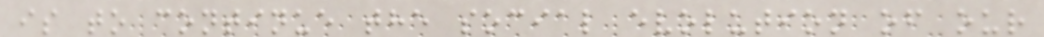is to continue the social evolution of our
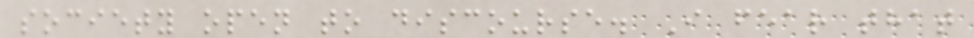society open to discourse. I fear that
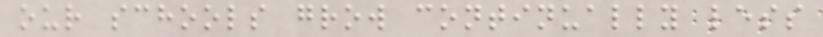our schools grow continually less
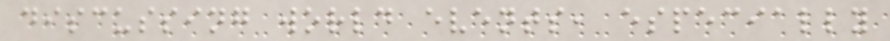discussing world events, especially
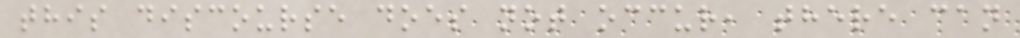this discourse does not occur, there can
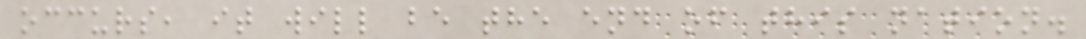occurs, it will be the end of this nation.
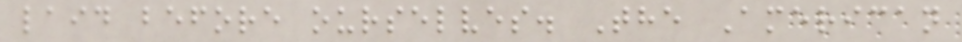laid before ourselves. The American
